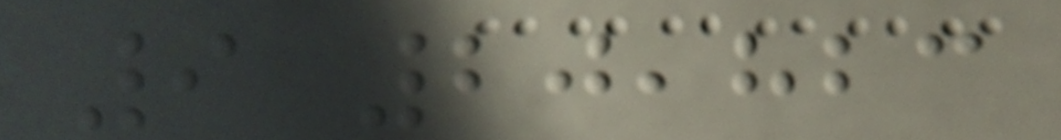9 20,823
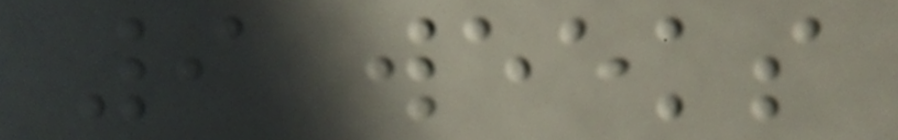9 weeks
